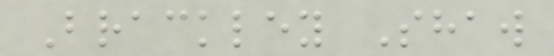Brackley Shaw
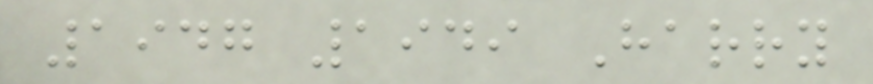1947 1949 Harry
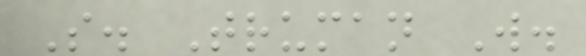S. Truman W.
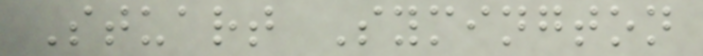Stuart Symington
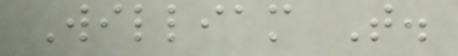William T.
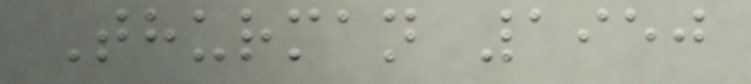Thurman 1950
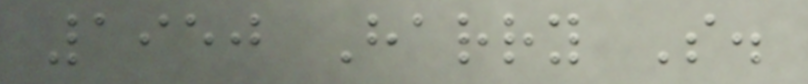1950 Harry S.
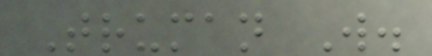Truman W.
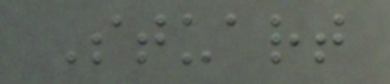Stuart
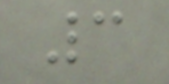3
